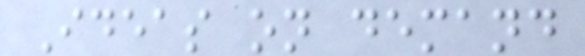Ideas on demand
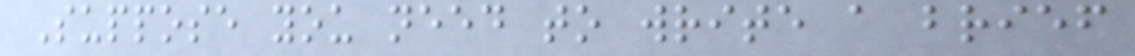Suppose you need to write a brief
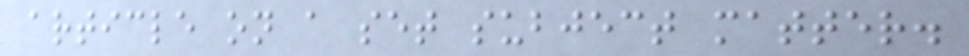article on a set subject matter.
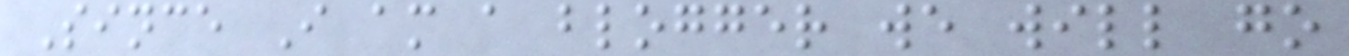Since I am a blogger we will go
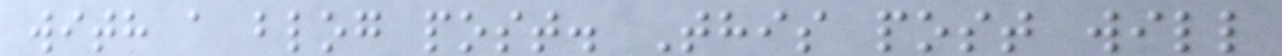with a blog post. This post will
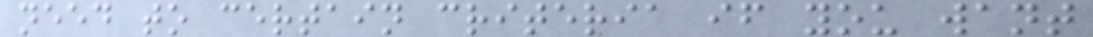need to certain criteria if you want
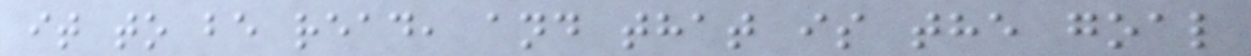it to be read, and that is the goal
